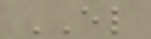EL
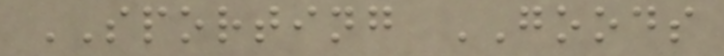SPORTING GOODS
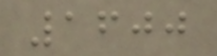1600
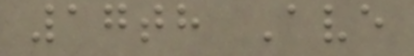17th Ave
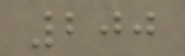200
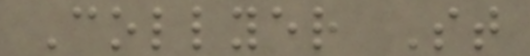Collyer St
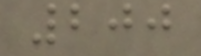200
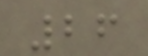26
